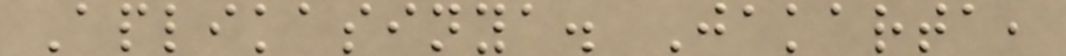Aplikasinya. Jakarta,
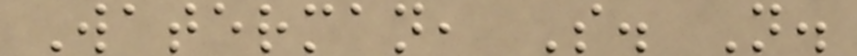Waterman, S. N.
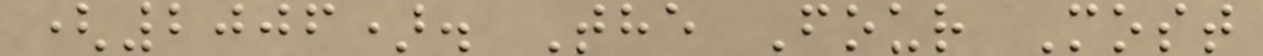(2006). The Four Most
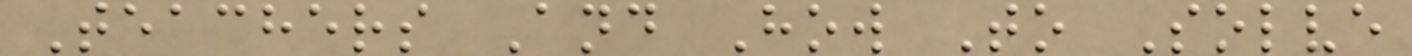Teachers And How To Solve
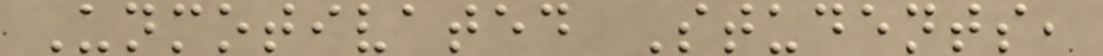Unmotivated Students,
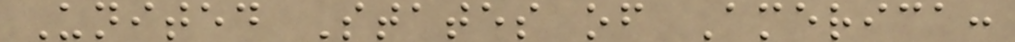United States of America:
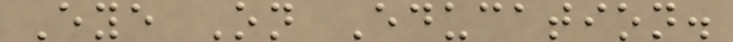Eye On Education.
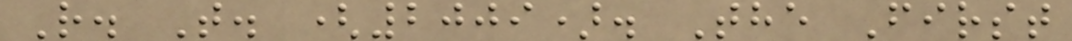R. T. (2009). The First
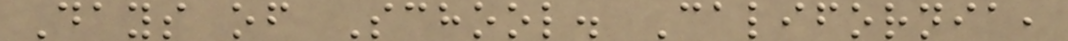Days of School. California,
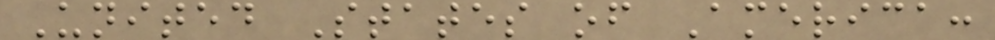United States of America:
